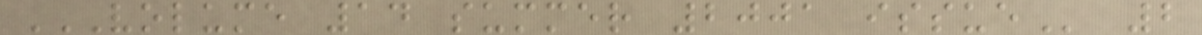VOLUME 14 SUMMER 2001 ISSUE 2
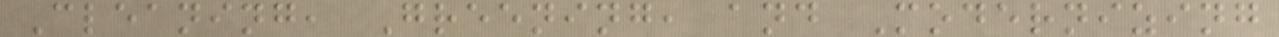Cleaning, Greening, and Modernizing
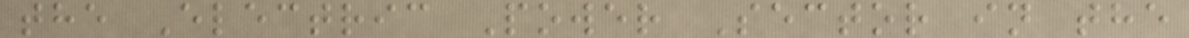the Electric Power Sector in the
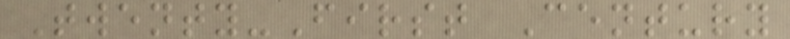Twenty-First Century
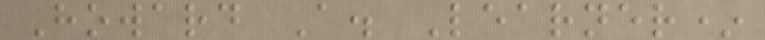Howard A. Learner*
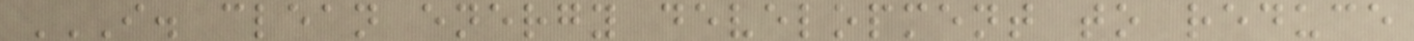I. CLEAN ENERGY DEVELOPMENT TO REDUCE
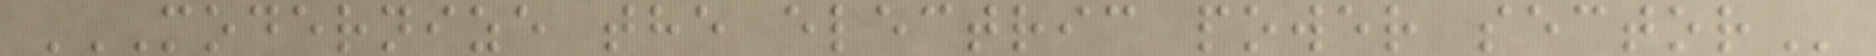MODERNIZE THE ELECTRIC POWER SECTOR
